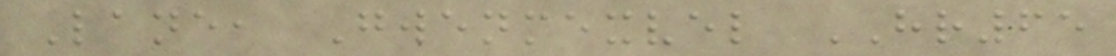Lane, Gwenmexvel HR65
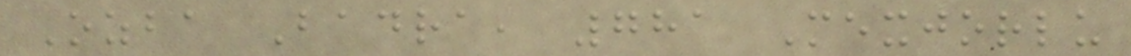Ozba Badra, 781 Mexjorlu
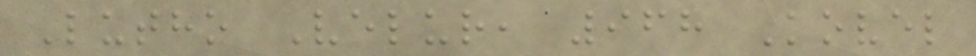Lutho Velur, 968 Kovel
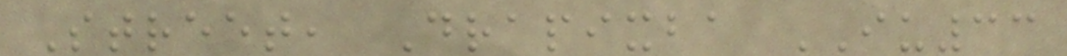Street, Drapixba IU33
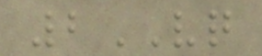2VQ
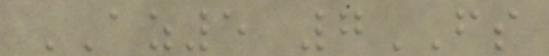AZ5 7FS
